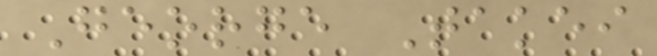George Takei
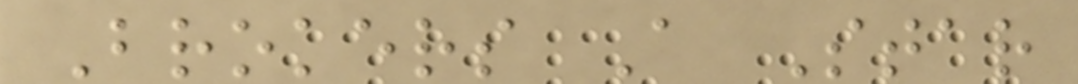Brokers A Star
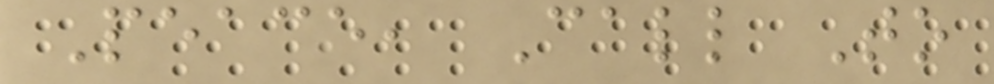Peace, Call To
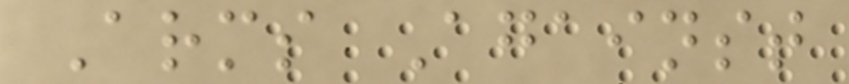Arms Against
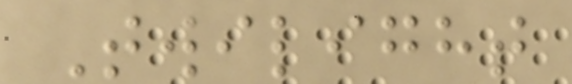Twilight
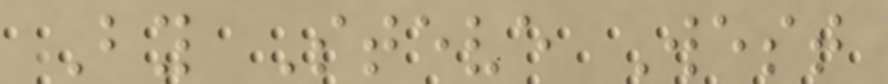By Steve West
